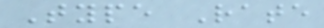Type Rate
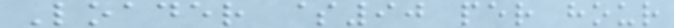Loader $90 per hour
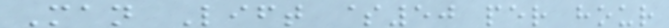Man Lift $50 per hour
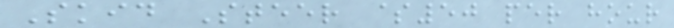Skid Steer $50 per hour
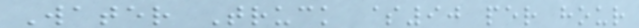Water Truck $90 per hour
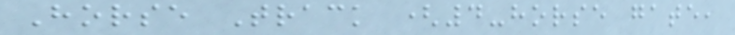Horse Track (4-horse gate,
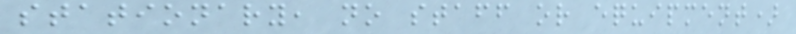stationary, no staff or equipment)
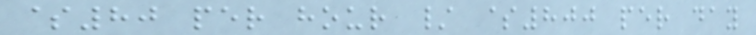$80 per hour / $800 per day
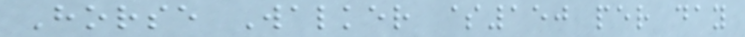Horse Walker $150 per day
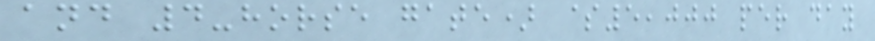and 4-horse gate) $5,000 per day
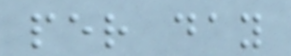per day
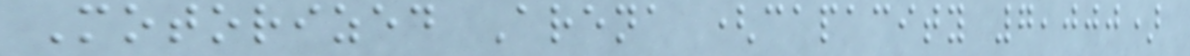Motorized Arena (capacity 7,000)
